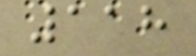118
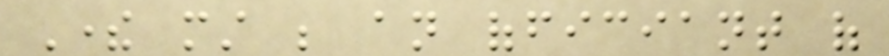There must be an officiant of
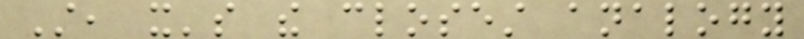Still, it's the closest analogy
